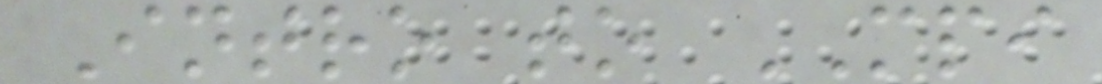Intro to MPI
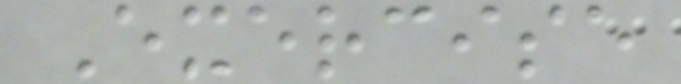Exercise
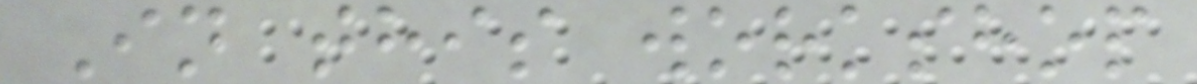In this workshop
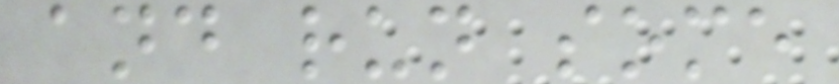and run some
